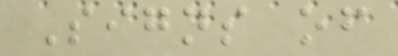Signs of
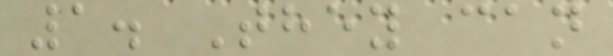1. They can
